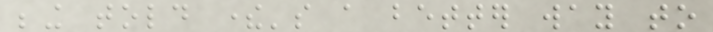being told there's a better way to
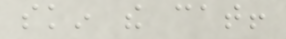skin the cat!
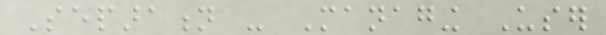Separation - Managing User
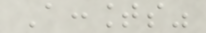Accounts"
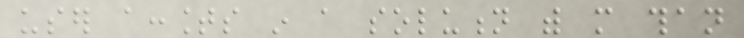user accounts in a solution with more than
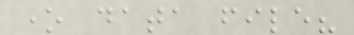one data file?
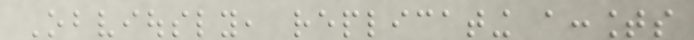Obviously, replicating accounts
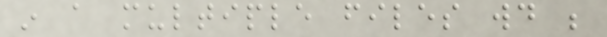in a multiple files would be
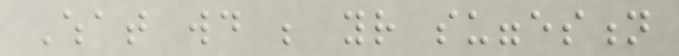What would be your suggestion
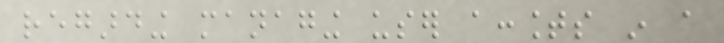regarding managing user accounts in a
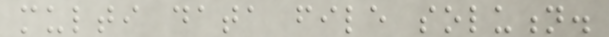multi data file solution.
